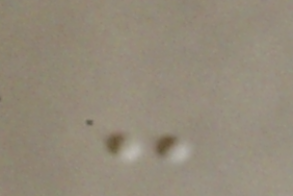-
